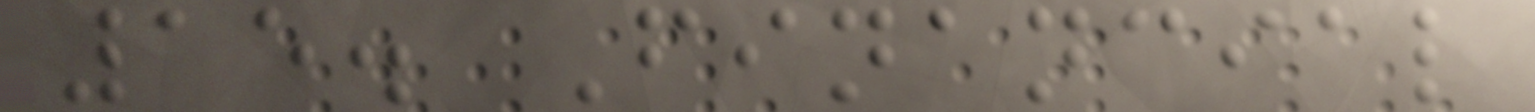15. Financial
